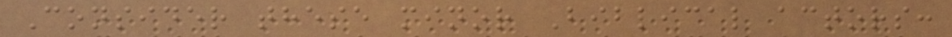Consider these minor Biblical actors:
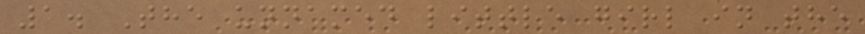1. The unnamed little girl in the
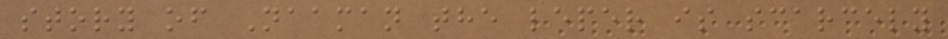story of Naaman the leper is scarcely
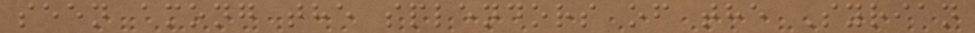seen among the splendors of the Syrian
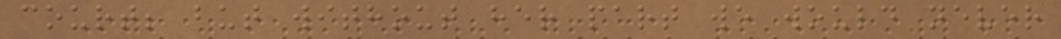court; but without her part we would never
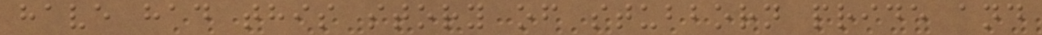have had this story of stubborn pride and
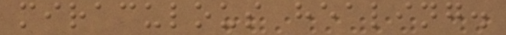miraculous healing.
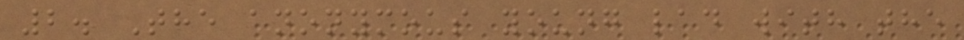2. The anonymous young lad with the
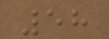58
